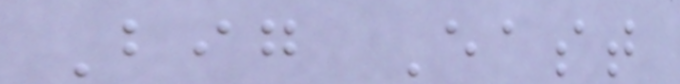Big East
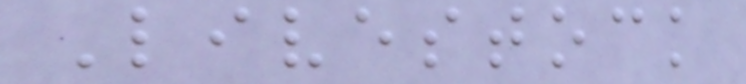Livestock
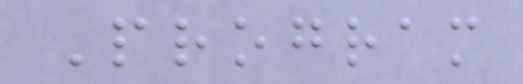Program
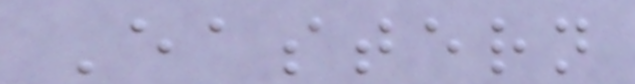Eastern
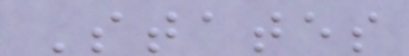States
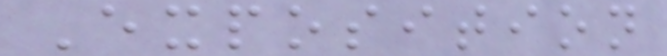Exposition
